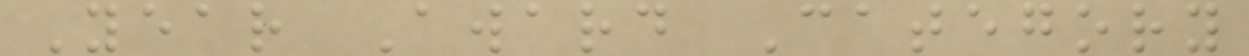Year Award Category
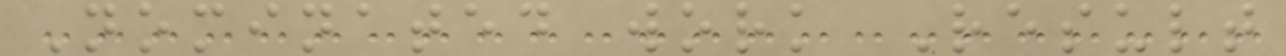Nominated work Result
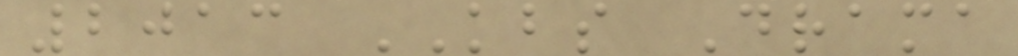2013 KBS Drama
